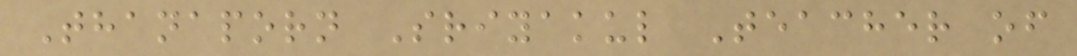Thanaporn Sriyakul Teacher of
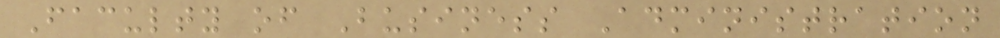Faculty of Business Administration
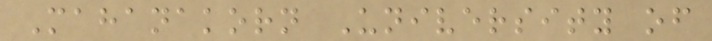Mahanakorn University of
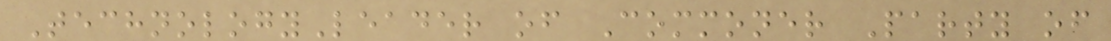TechnologyLeader of Commoner Party of
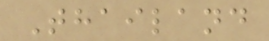Thailand
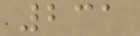231
